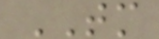TM
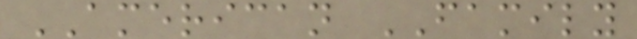AMERICAN FAMILY
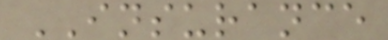INSURANCE
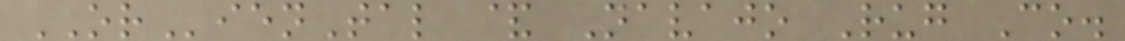ORienTal & Navajo Rug Co.
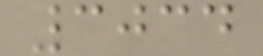3034
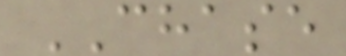CHASE
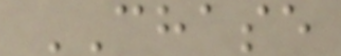CHASE
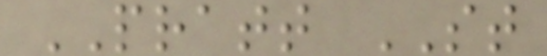PRATT ST
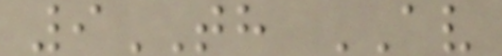9TH AV
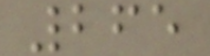265
